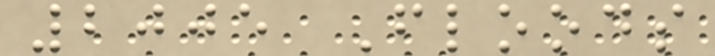2005 Floods
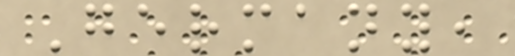Germany,
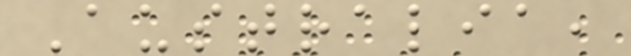Australia,
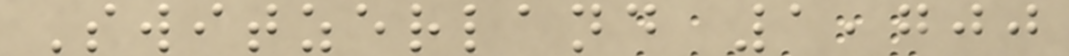Switzerland 1,700
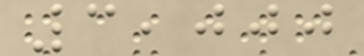3,000
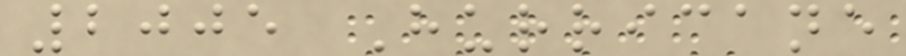2005 Hurricane
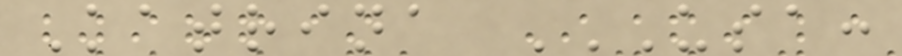Katrina USA:
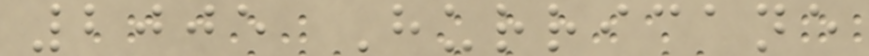2005 Hurricane
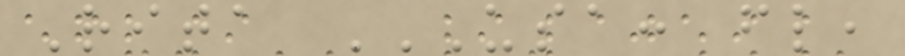Rita USA: FL,
